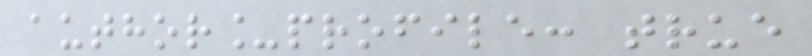author_profile: true
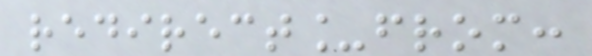redirect_from:
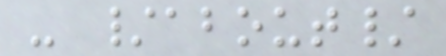- /about/
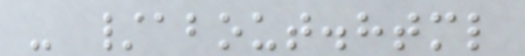- /about.html
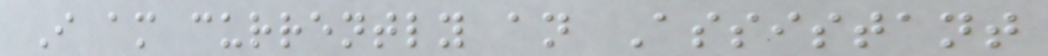I am currently an Assistant
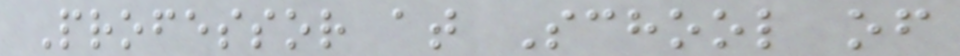Professor at School of
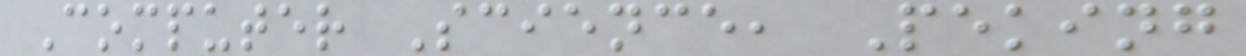Computer Science, Peking
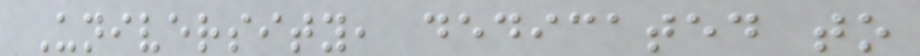University, dedicated to
